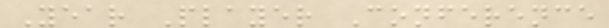Year Player Conference
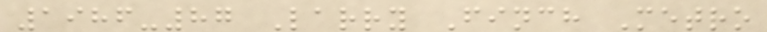1986-87 Larry Finch Metro
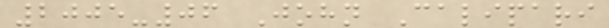2005-06 John Calipari
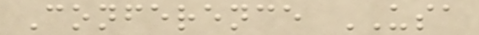Conference USA
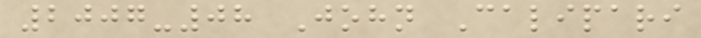2007-08 John Calipari
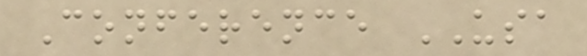Conference USA
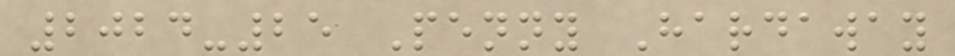2024-25 Penny Hardaway
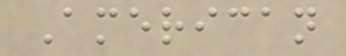American
